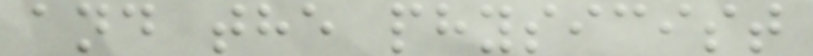and the physicist
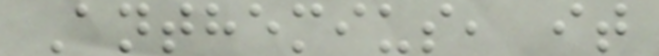Anthemius, it
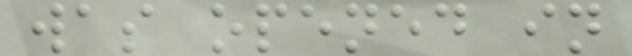was opened in
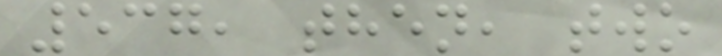537, then, two
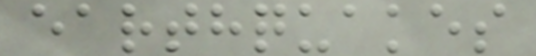earthquakes
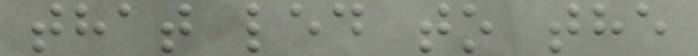that led to the
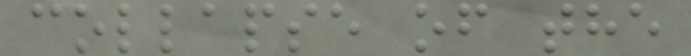collapse of the
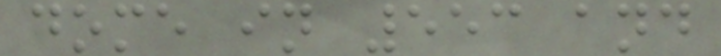dome in 553 and
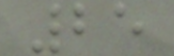25
